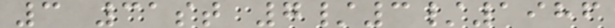3 31st 7/3/1986
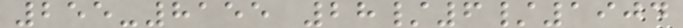255-8155 28/6/1904
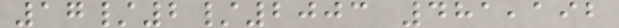17/2/2003 481,192
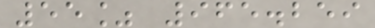55% 965.259
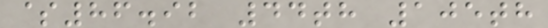$86.92 44th 105th
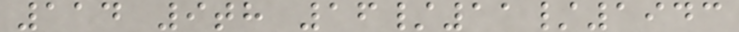114 9th 16/11/1943
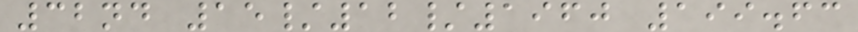32nd 15/12/1960 199.63
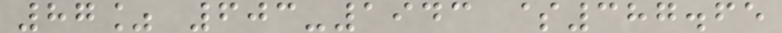87% 603-1943 $387.65
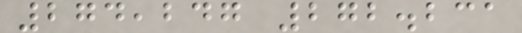274,247 272.231
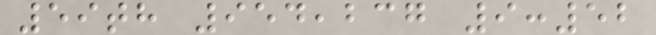59th 954,237 9:52
